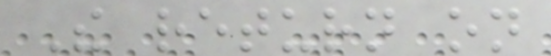The return on
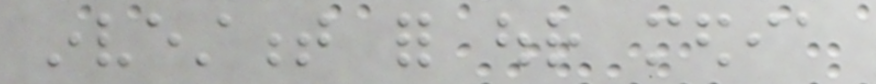investment for our media
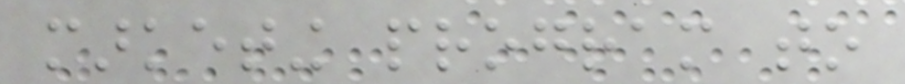marketing program to
